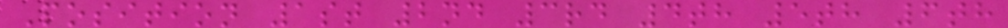Position 1st 2nd 3rd 4th 5th 6th
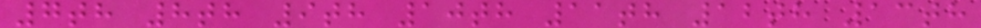7th 8th 9th 10th 11th 12th 13th
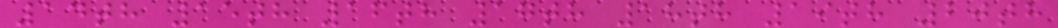14th 15th 16th 17th 18th 19th 20th
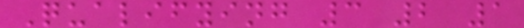Qualifying 3 2 1
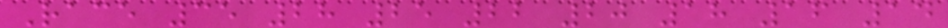Race 35 28 25 22 20 18 16 14
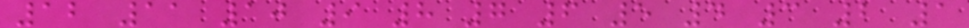12 11 10 9 8 7 6 5 4 3 2 1
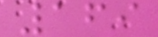169
